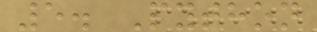5. Python
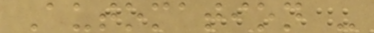Automation -
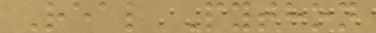Real Python
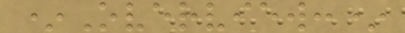*Overview:*
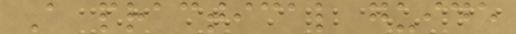A practical guide
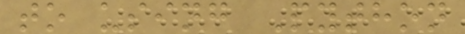to using Python
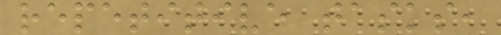repetitive tasks,
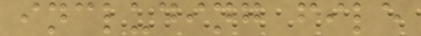including file
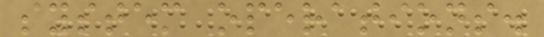system operations.
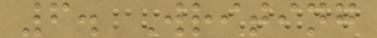6. Writing
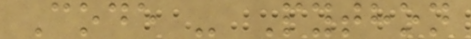Code - Python
